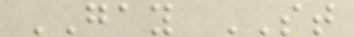GAY ST
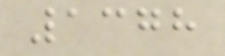1378
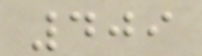409
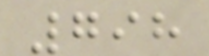798
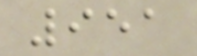951
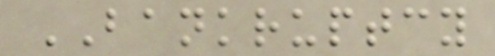BANKRUPTCY
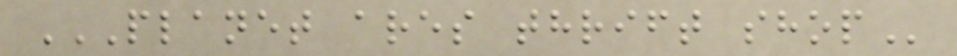PLANET ARES THRIFT SHOP
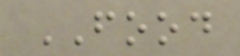FOOD
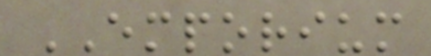EMPORIUM
